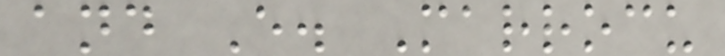and E. Marrocu
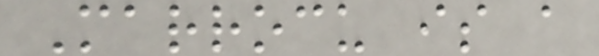Marrocu is a
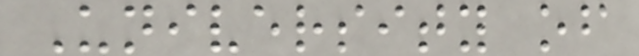University of
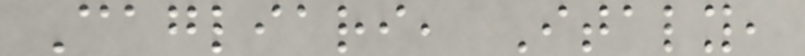Cagliari, Italy,
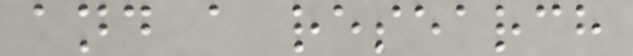and a research
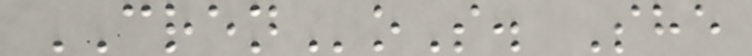CRENoS. She
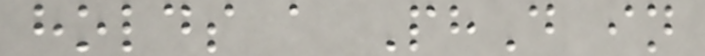holds a PhD in
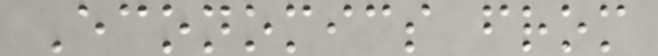Economics from
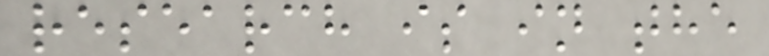research is in the
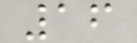16
